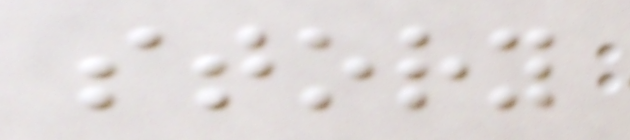story
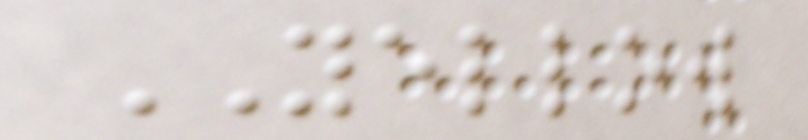YELLOW
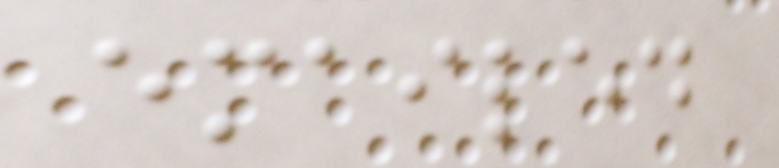emailed
